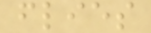flies
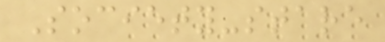Society-stare
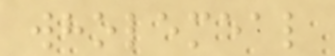wholemeal
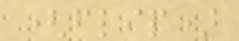(flip)
